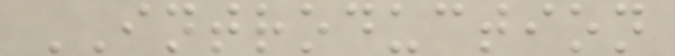INTRODUCTION
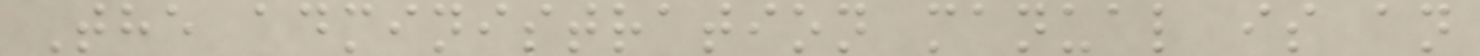The administration manual is an
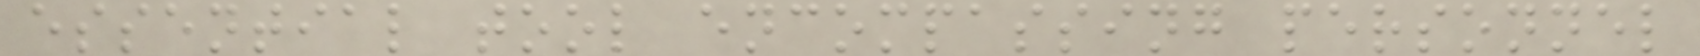essential tool encompassing personnel
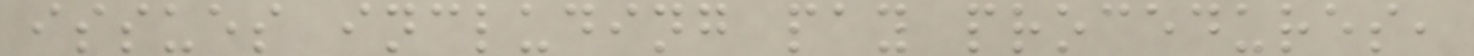issues including pay procedures,
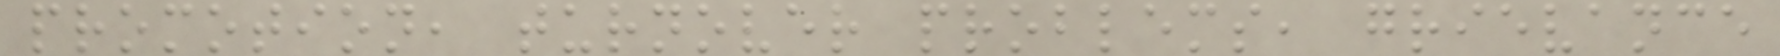promotion, turnover problems, grievance
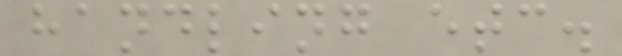handling etc.
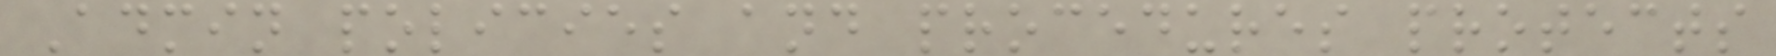Admin policies and procedures protects
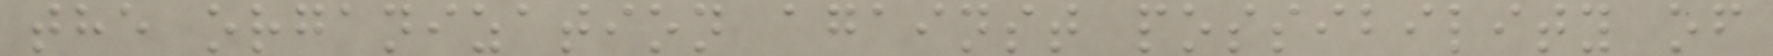the organization against possibility of
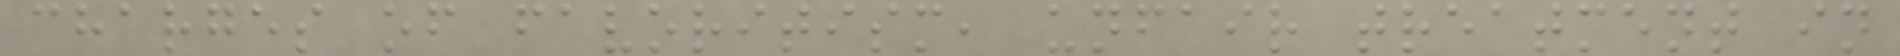charges of favoritism, unfair treatment in
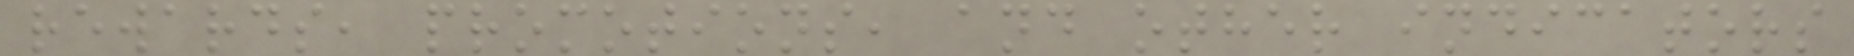rewards, promotions, and other indicators
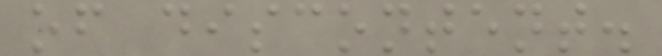of discontent.
